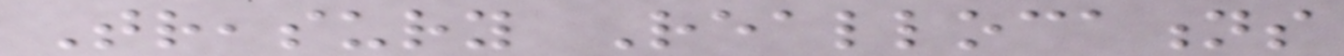Treasury Reallocations
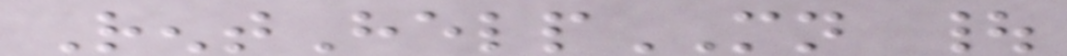RentHelpMN |
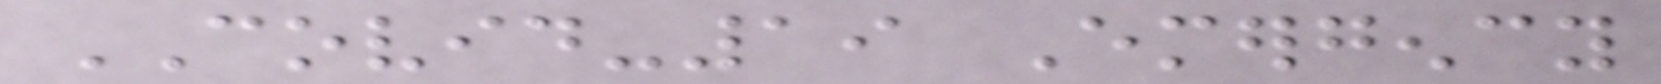COVID-19 Emergency
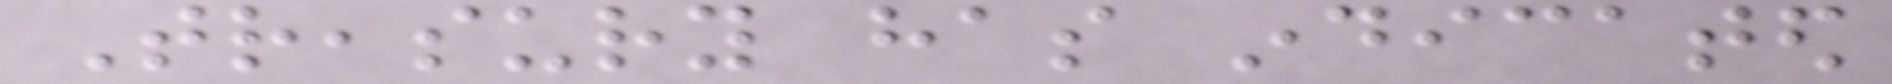Treasury has indicated
